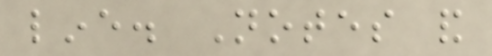line. Notes and
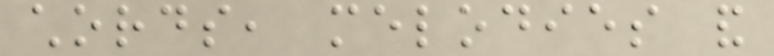chords, melodies and
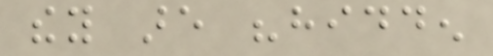they are "hidden
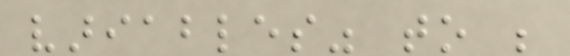variables" to be
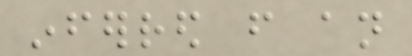inferred from an
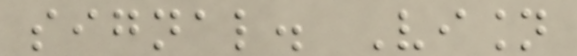signal. Vision
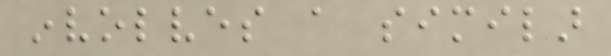involves a similar
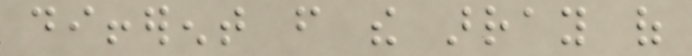different from the array of
